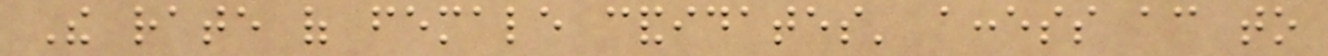The rate of female candidates' access according to
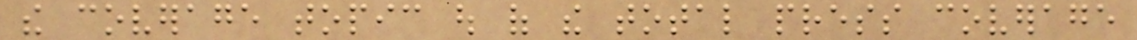the coverage topic out of the total press coverage
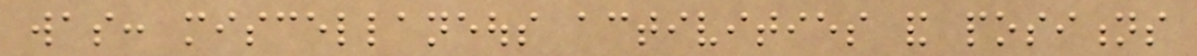was: miscellaneous activities and positions
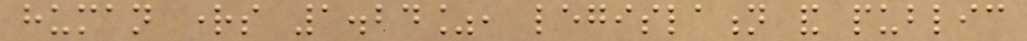human rights 1.24%, legislation and public
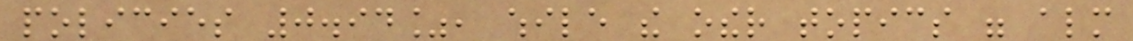policies 0.94%, while the other topics were almost
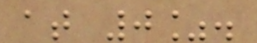at 0%.
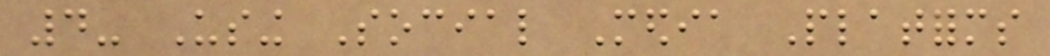4- Using Social Media Platforms
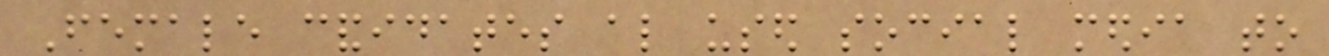Female candidates also used social media to
